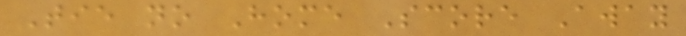Tie no Home Score Away
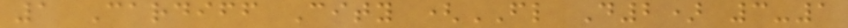1 Cardiff City (FL D2) 3-1
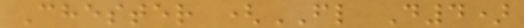Chester (FL D4)
